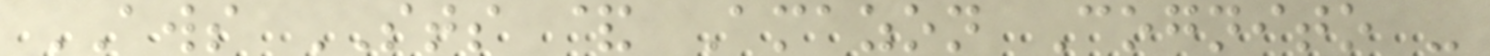AWS STS & Amazon Cognito -
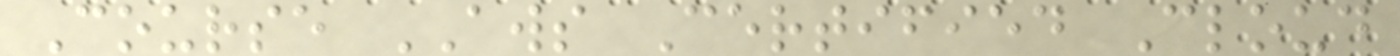Course AWS Certified Cloud
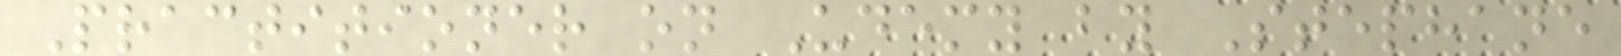Practitioner on Udemy by Stephane
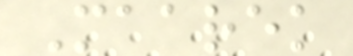Maarek
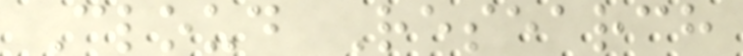Cloud Research
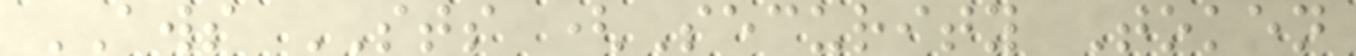AWS STS (Security Token
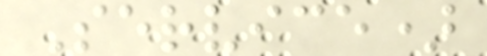Service)
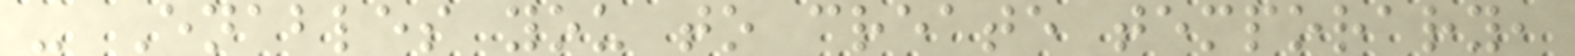- Enables you to create temporary,
